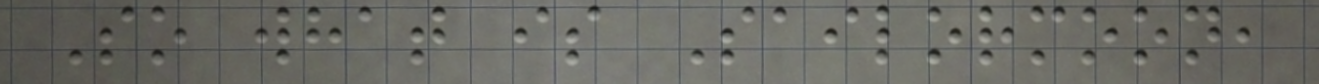So what is Sailormoon,
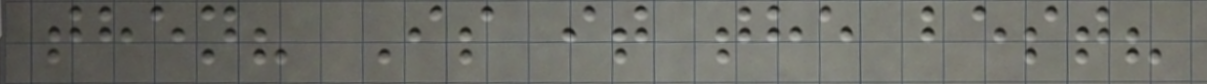then? Is it the best?
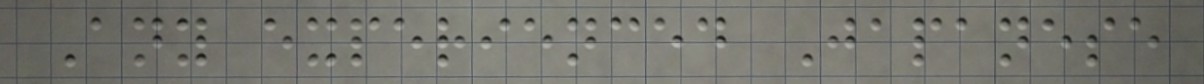Any experienced Japanese
